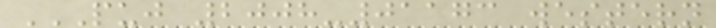PUJ 2008-01173 WESTERN
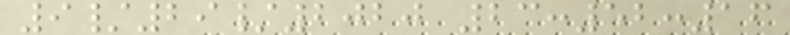9/29/2020 23:52:16
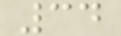34
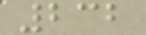232
